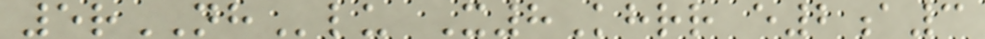5rNHlu X8Khrr e2a3
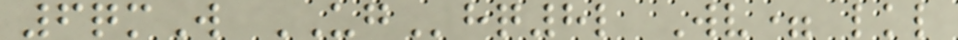6qmW UGhq8l Wv= lkl
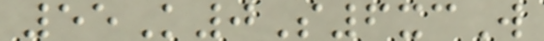55K0S6xcW
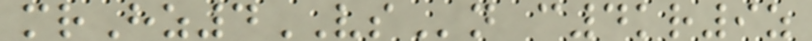mrHz4VSn c4kr9z
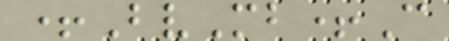+BvMb+C
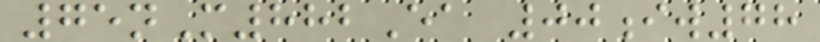75nM882Ea 00iw78
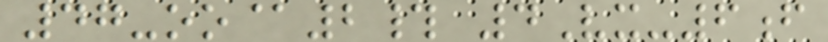47-oo@2# 4Vx-6f
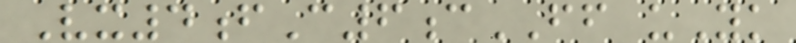Vx4fC6cFF uYk
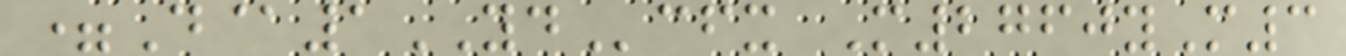=D@1YDcfx M2760yM3
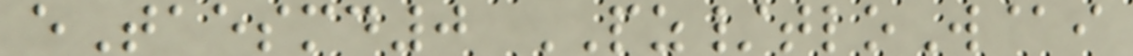eTaesmd0 PZ/tloW@i
